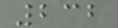232
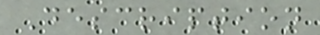Description
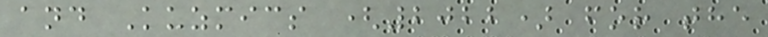and Kuzmics (2022) for the
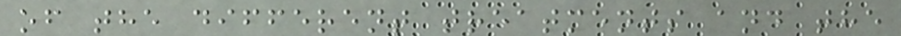of the different treatments and the
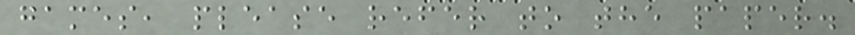games, please refer to the paper.
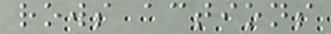rows actions
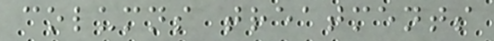columns treatments
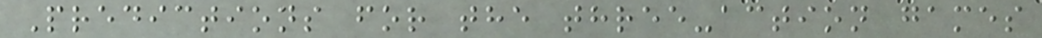Predictions for the three-action games
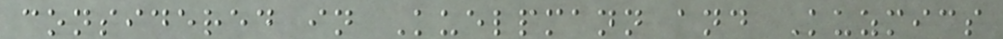considered in Kuelpmann and Kuzmics
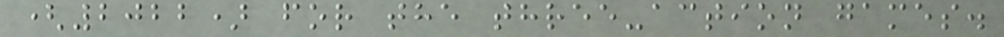(2022) for the three-action games.
